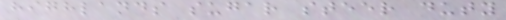highlands sugar steer duty
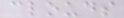clouds
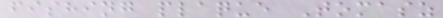fishing plaque Tomasz
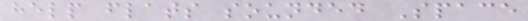help flats sounded Space
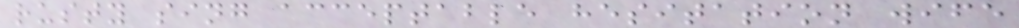rusty sing acceptable hesitation wife
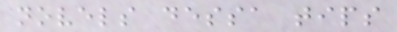novels dessa tips
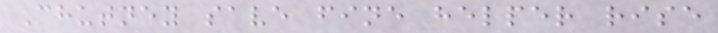Chutney save fine helper rise
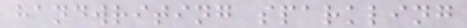handwriting sparkling
